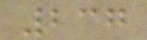237
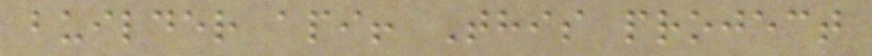builder api! This project
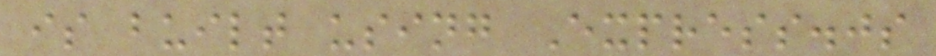is built using Express.js
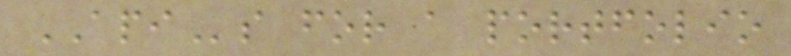APIs for a portfolio
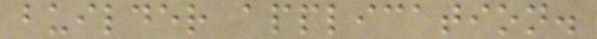builder application.
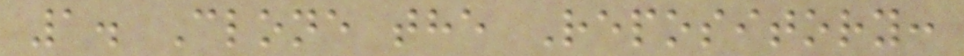1. Clone the Repository:
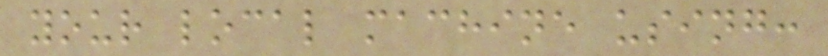your local machine using:
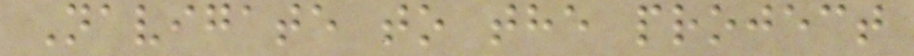Navigate to the project
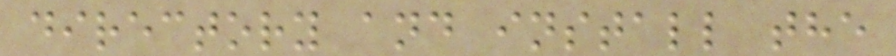directory and install the
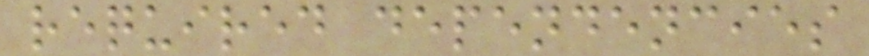required dependencies
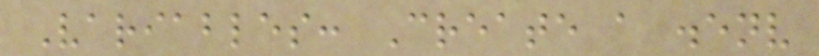Variables: Create a .env
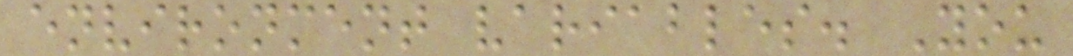environment variables. You
